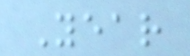Year
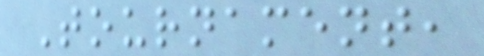Tournament,
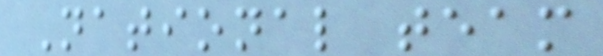National team
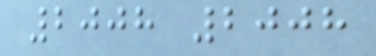2008 2008
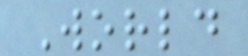World
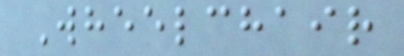Wheelchair
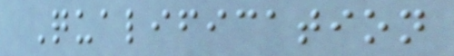Qualification
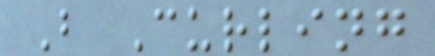B Curling
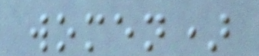women)
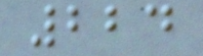224
